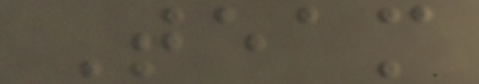Team
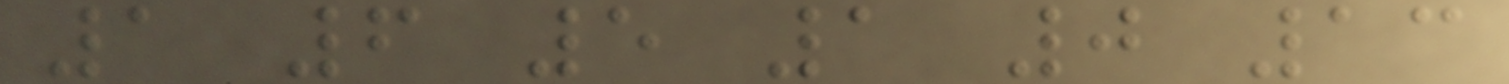1 6 5 1 0 13
